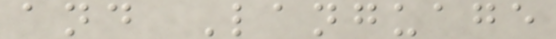and Language
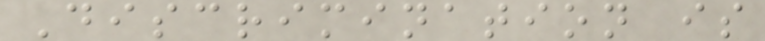Discrimination is
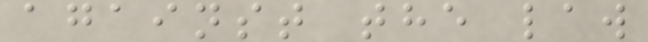against the law
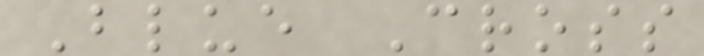Blue Cross
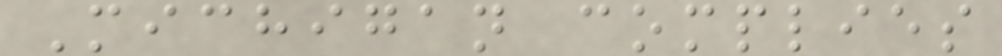Michigan complies
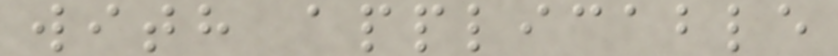with applicable
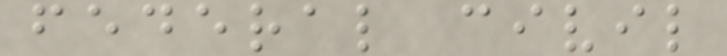federal civil
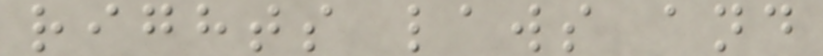rights laws and
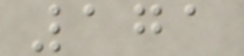171
